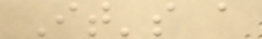It's a
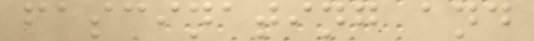fascinating and
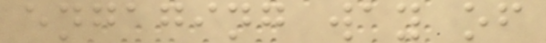engaging way of
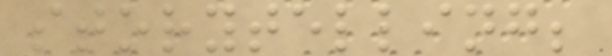storytelling;
